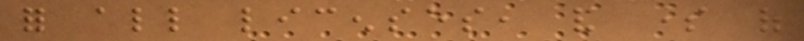for all licenses, and some of
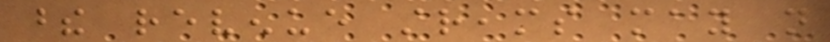these revenue streams may not
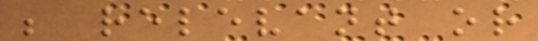be relevant or
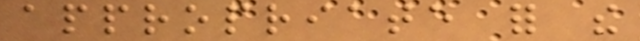appropriate for the
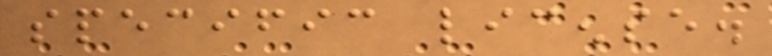specific license.
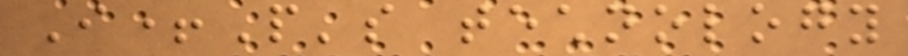I+P's technology
